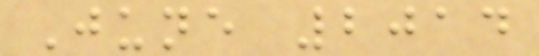June 2014
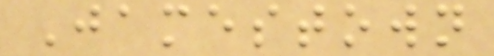Jamestown
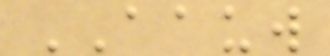AAUW
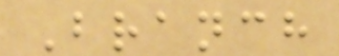Branch
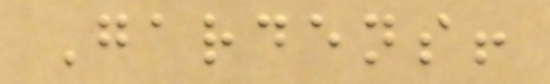Gardens!
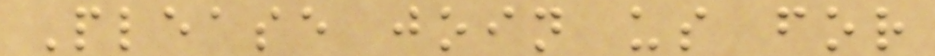Please join us for
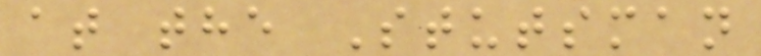at the Stutsman
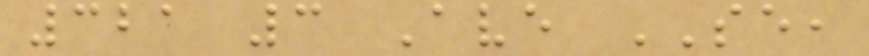321 3 Ave SE,
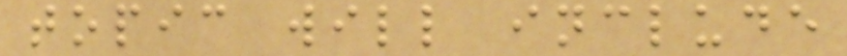topic will include
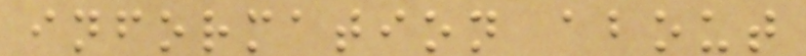information about
